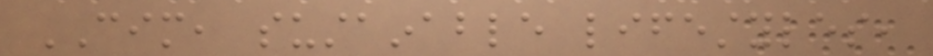CIM, sustainable lifestyles,
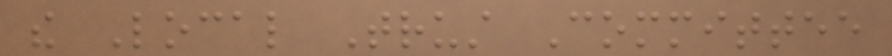the Local Trust Committee
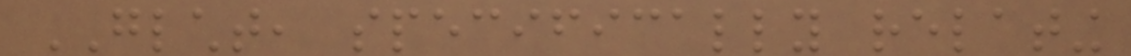GLCHT, specifically relating
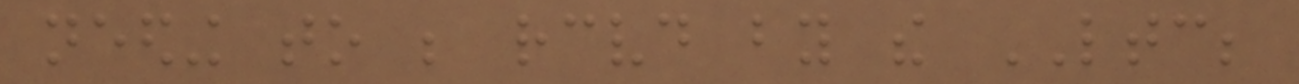needing to be received by the LTC;
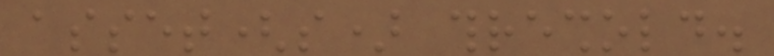asset(s) threshold.
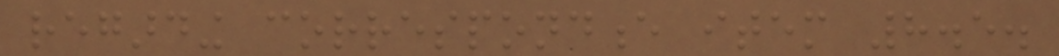regarding correspondence item 8.5.
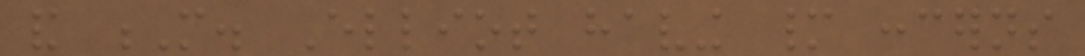and M. Elliot having many concerns
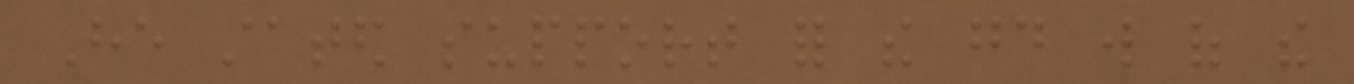He stated support for the good will of the
